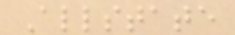Allstate
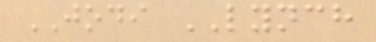JODI LYNCH
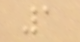1
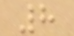8
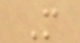M
